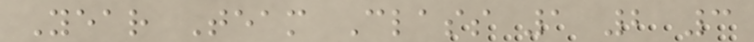Year Team Class 1 2 3
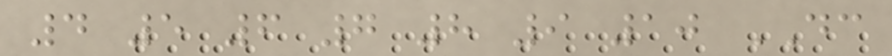4 5 6 7 8 9 10 DC
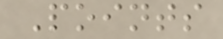Points
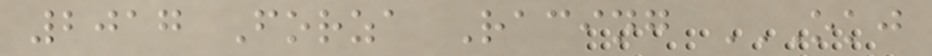2017 Forza Racing OKJ
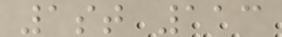1st 113
